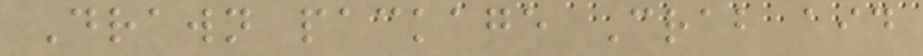Drawn package Crab aid
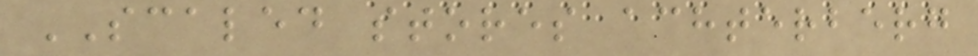SCALED stores achterberg
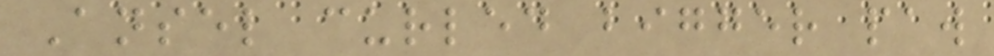Ansel curled bigger paw
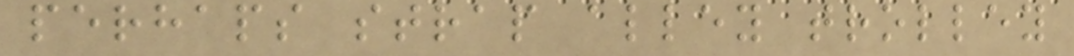perhaps strap alley trolley
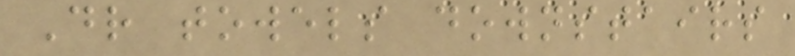Dr towels downstairs
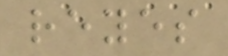reyes
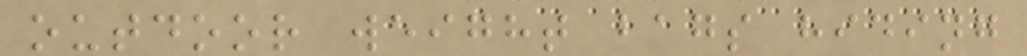outdoor weight bags hiding
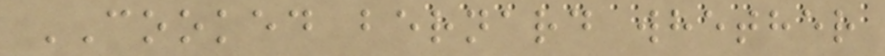COOKED bernard whether
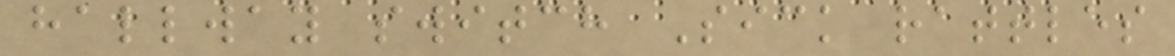hallway switch Sick rattles
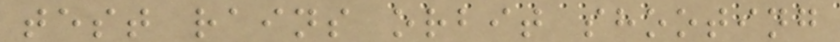test rains orbit shooting
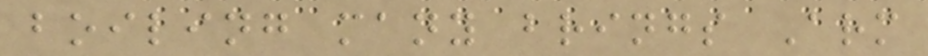boiling many brings Arm
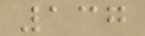137
